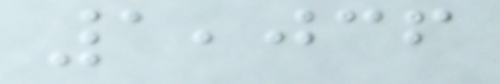1,036
